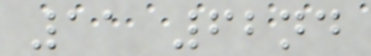11 62nd
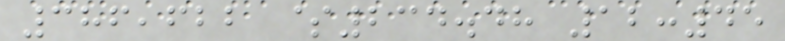386,622 $234.48 12:45
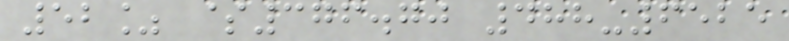52% $376.70 488-6525
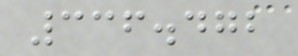336.472
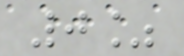0%
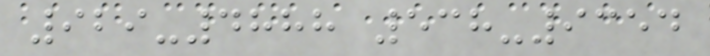929-4888 538-9354
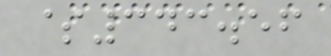$343.56
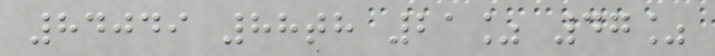84049 88th 21% 47%
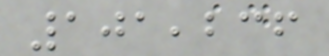101,236
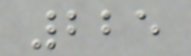225
